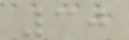30
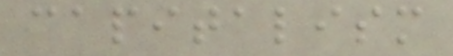capitalism
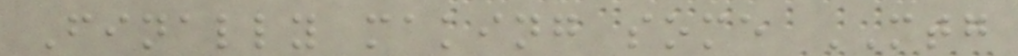Finally making some MTG
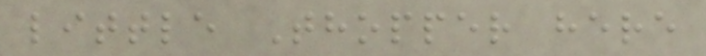little Thopper here
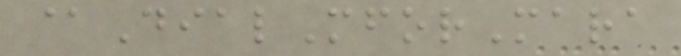@DialMforMara
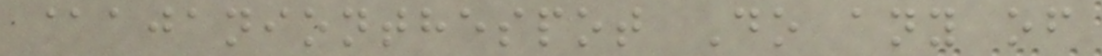@ajanionthespot Do any of
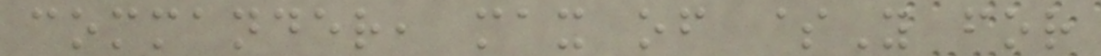commander, max of $Y for
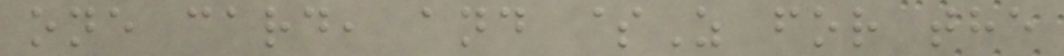one card, and $Z for the
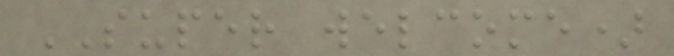SUPER welcome)
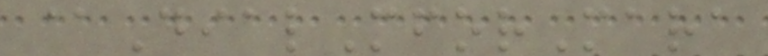@DialMforMara
